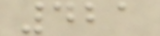421
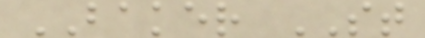BAKER ST
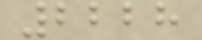2228
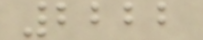2222
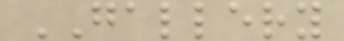GALLERY
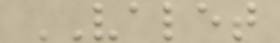VALET
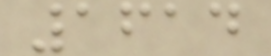1614
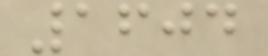1604
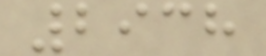2938
